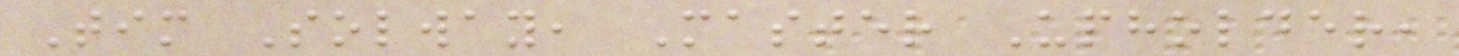Tim Solway, Master Upholder,
